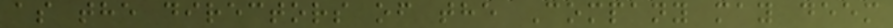as the directors of the Company may deem
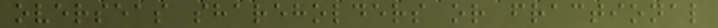overseas shareholders or fractional
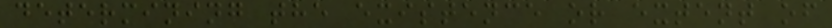determining the existence or extent of
